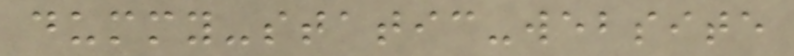dummy-static-website
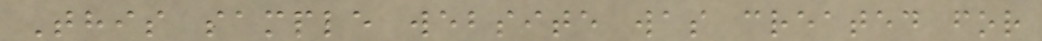This sample website was created for
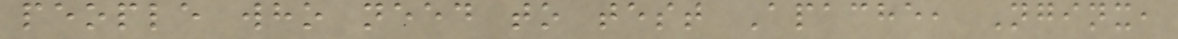people who need to test Apache, Nginx,
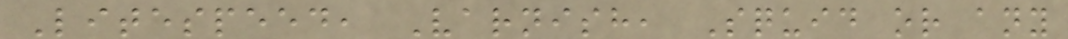Litespeed, Varnish, Squid or any
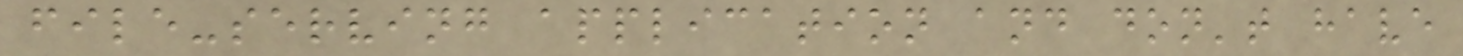file-serving application and don't have
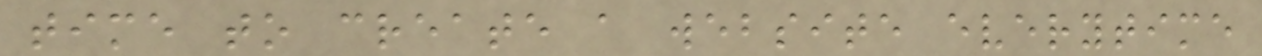time to create a website everytime
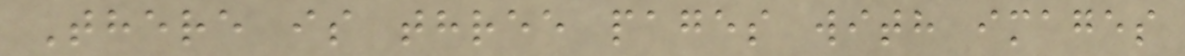There is three pages with images
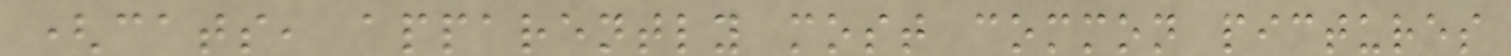(cats, apparently most common pictures
